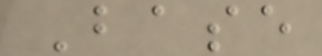Base
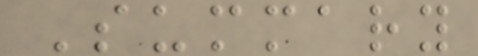Summary
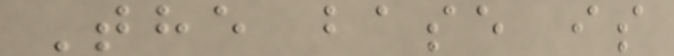The base is
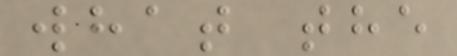what the
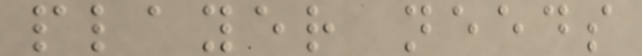player needs
